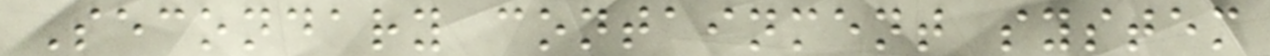Secondary containment system
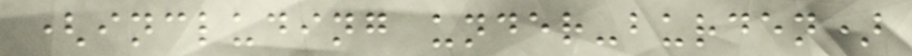(including under-burden)
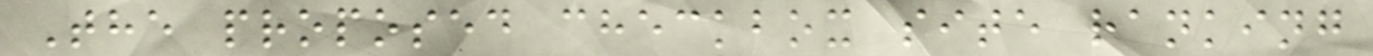The proposed checkbox site ranking
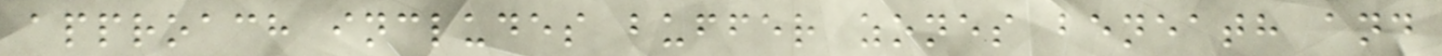approach includes buffer zones beneath and
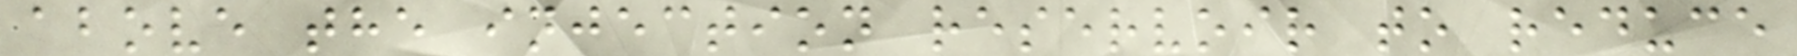above the injection reservoir to reduce
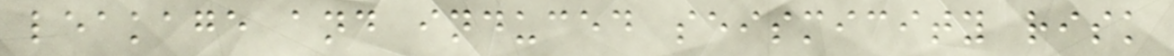leakage and induced seismicity risk
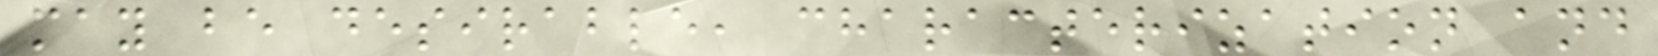may be desirable, characterization and
